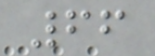66
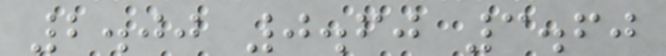2.00 0.60 3.60
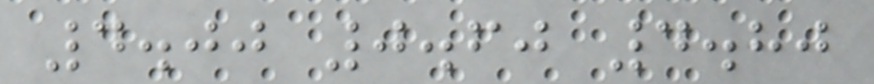4.00 0.60 4.80
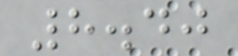8.40
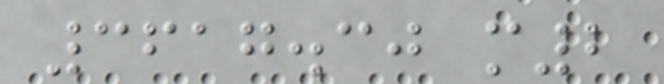3617.30 m2
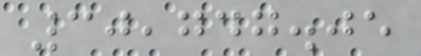30,747.05
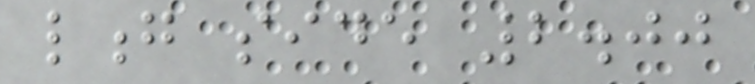long side 2.00
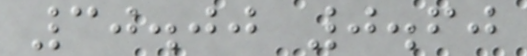30.00 0.60
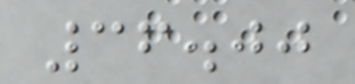36.00
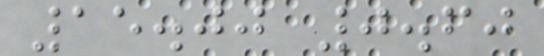15.00 0.60
